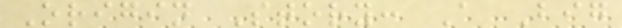Origin Story: A Big
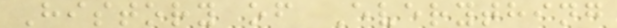History of Everything
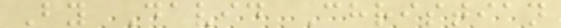By David Christian
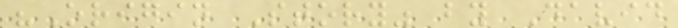"Origin Story" by David
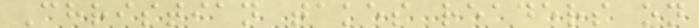Christian takes readers on
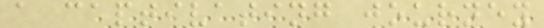a captivating journey
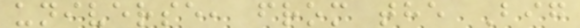universe, from the Big
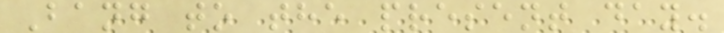Bang to the present day.
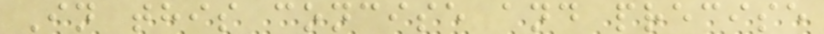In this concise and precise
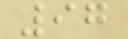97
